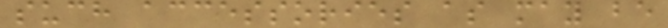such accessories as may be
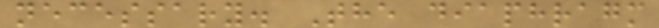necessary. The diaphragm
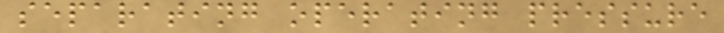separating operating pressure
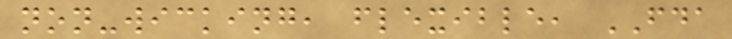non-wicking, flexible, FDA
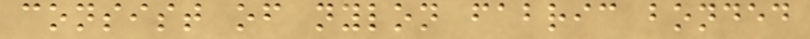consist of nylon fabric bonded
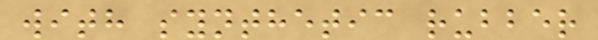with synthetic rubber
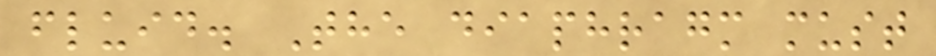fluid. The diaphragm must
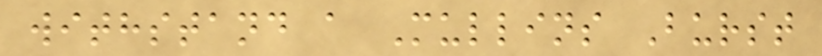withstand a Mullins Burst
